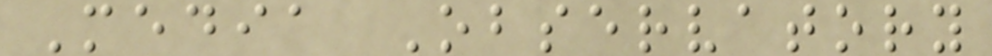Media Observatory
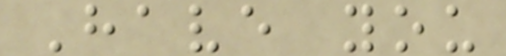Have you
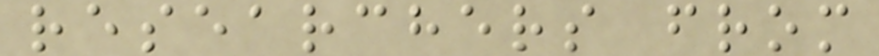researchers from
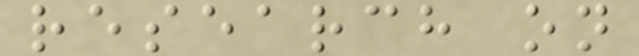research on
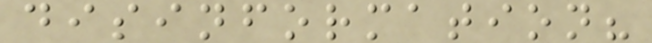disinformation?
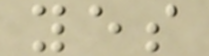yes
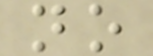no
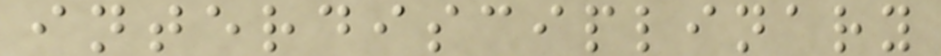interdisciplinary
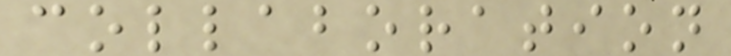collaboration
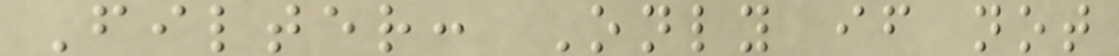Filter: Only if not
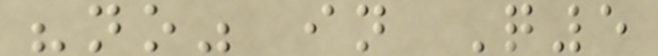"no" in Q5
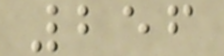256
